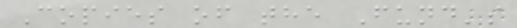Copies of the Fund's
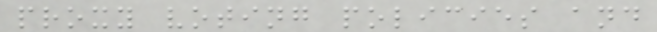proxy voting policies and
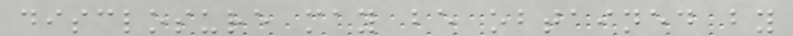disclosure may be obtained by
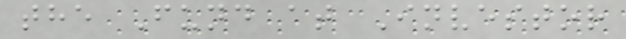the Fund at Investor
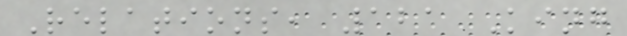Relations, 121 King
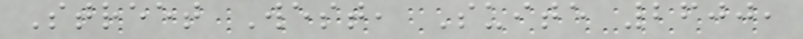Street West, Suite 2600,
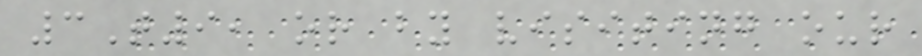3T9, or by visiting our
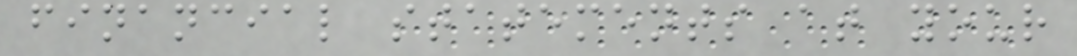financial statements at your
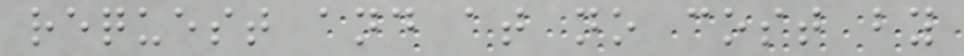request and at no cost by
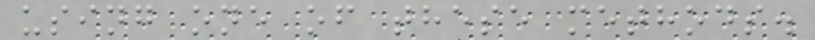using one of these methods.
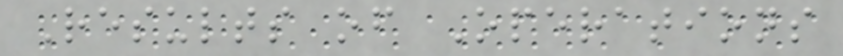Results of Operations
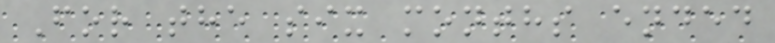For the six months ended
